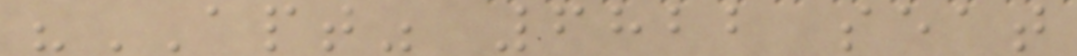"APT" 6822 seat
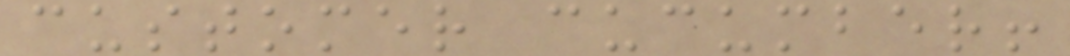customer cucumber!
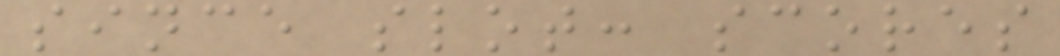since slot: scores
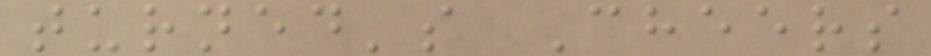turned's Cheers
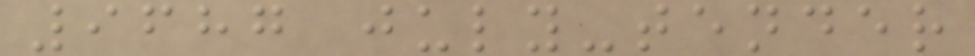9687 july-tender
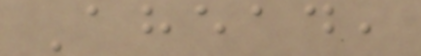Ahead,
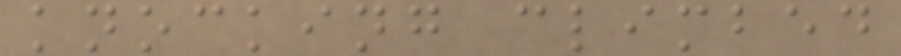knocking climbed
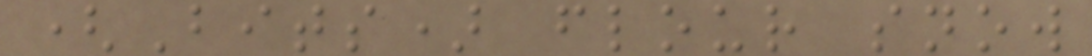(Bits) flour snow
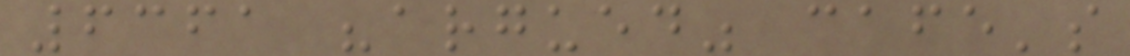6361 "argued" cafe's
